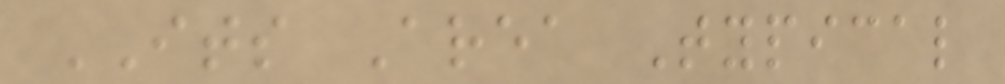ITS Area Typical
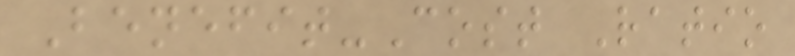Benefit-Cost Ratio
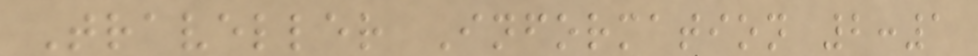Traveller Information 2:1
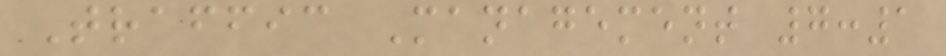Traffic Management 7:1
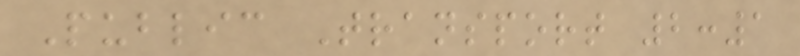Public Transport 2:1
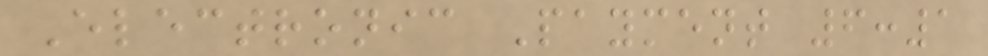Electronic Payment 6:1
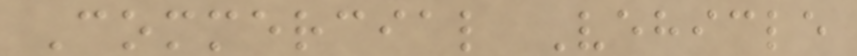Commercial Vehicle
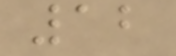12
